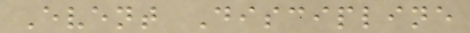Event Discipline
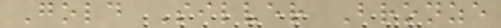Gold Silver Bronze
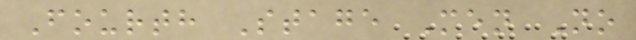Fourth Stage Men No
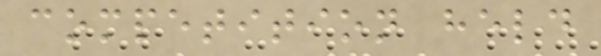competition held
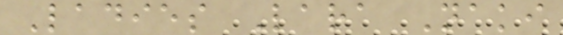Ladies Lara Naki
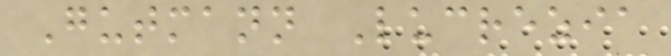Gutmann Lucrezia
